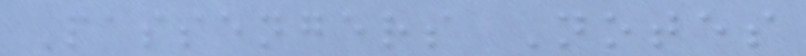Passengers Notes
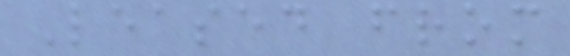Leased from
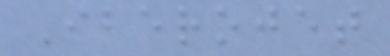Iberojet
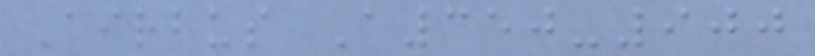Airbus A350-900
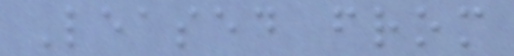Leased from
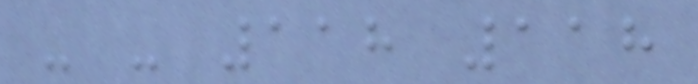- - 118 118
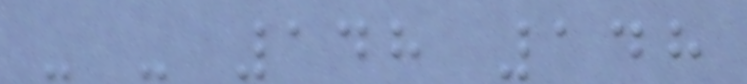- - 148 148
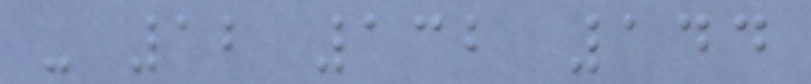- 12 132 144
